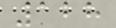128
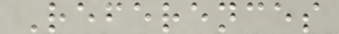References
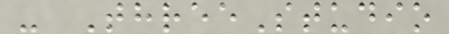- ThreeStudio
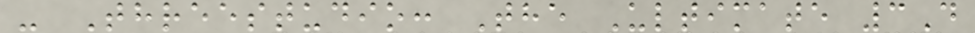- Threestudio: The Ultimate 3D
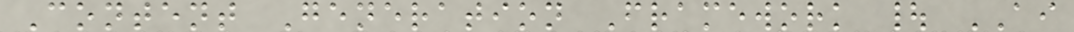Content Generation Framework | AI
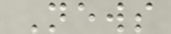News
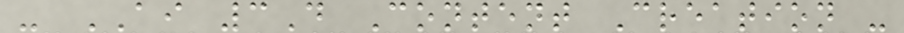- AI 3D Content Creation -
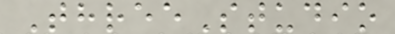ThreeStudio
